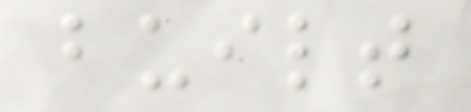built
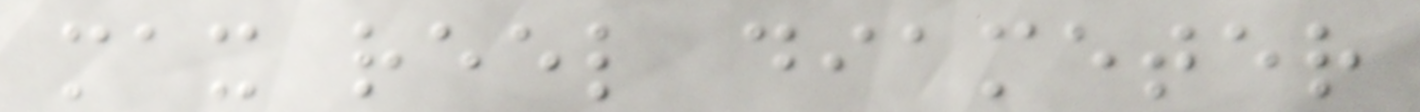max reel diameter
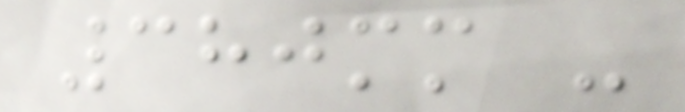380mm -
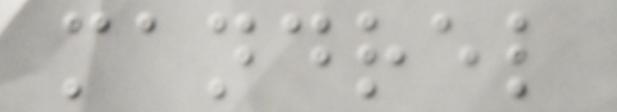mandrel
